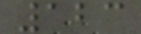123
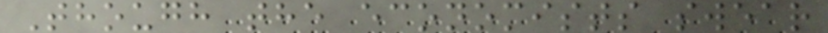Though the economists swear
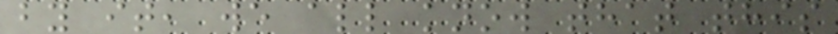by it, we all know that this
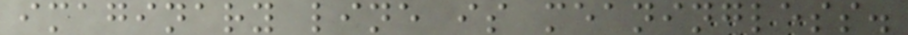imaginary line is meaningless.
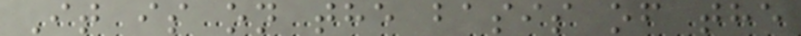It is on the basis of the
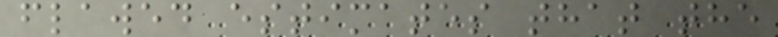flawed estimates that the
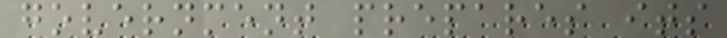government prepares its
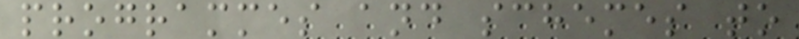programmes and schemes to
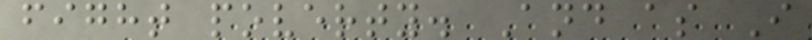fight poverty. And as I
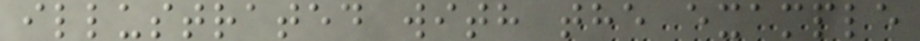illustrated with the example
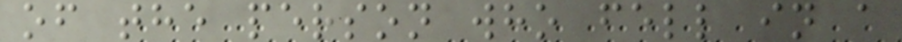of the person who fell in a
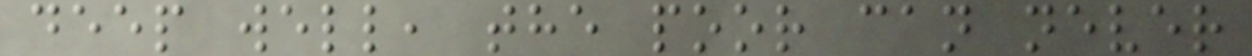deep well, the poor can never
